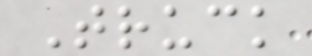Truck
